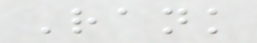Rank
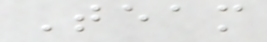Team
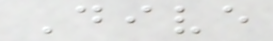Dive
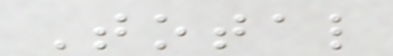Total
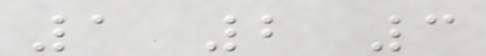1 2 3
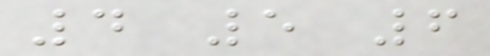4 5 6
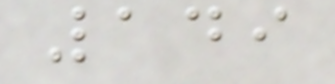149
